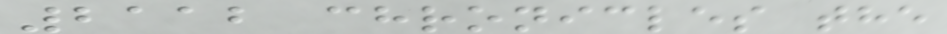2112 chronicles the
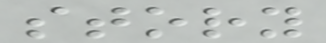story
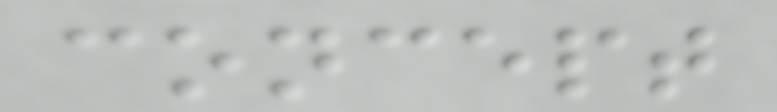concept
